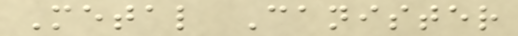Metal Canister
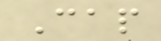Cap
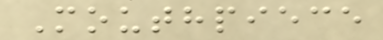Mouthpiece
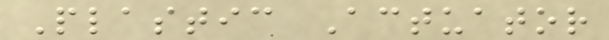Plastic Actuator
